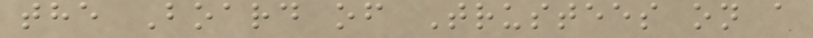the Board of Trustees on a
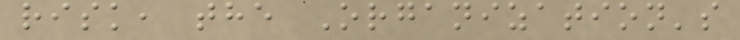risk, the Organization's
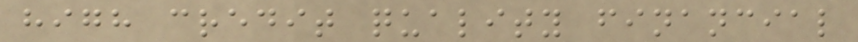high credit quality financial
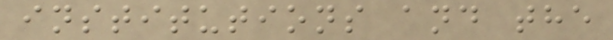institutions and the
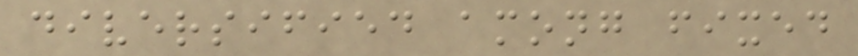diversified among fixed
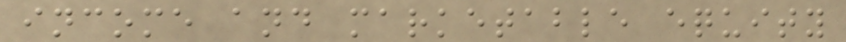income and marketable equity
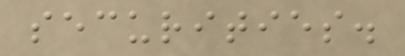securities.
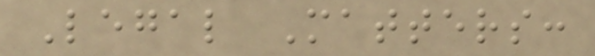Legal Matters:
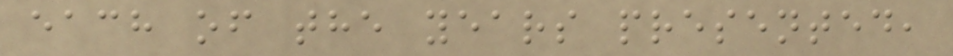each of the years presented,
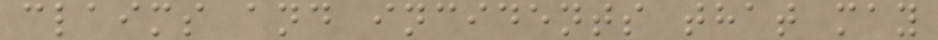claims and incidents that may
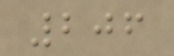206
